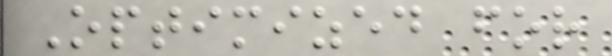Optimized for
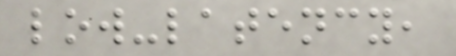low-latency,
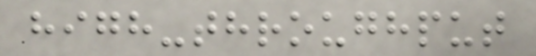high-throughput
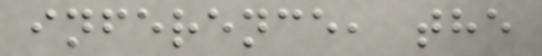inference, the
